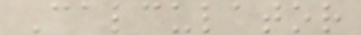Calculator
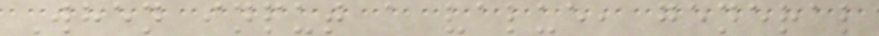When input a value, general
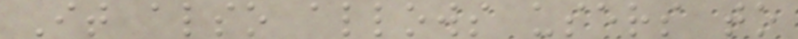It also allows users to
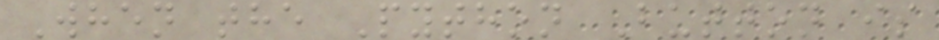When the Python Button is
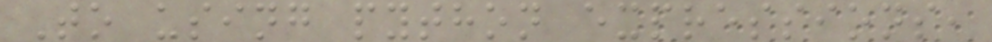To using python expressions,
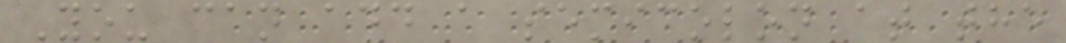You can add a semicolon at the
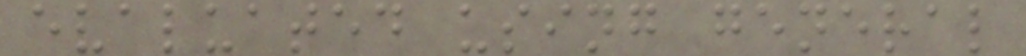evaluated using general
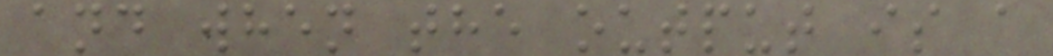and when the output is a
